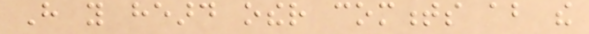Have you heard other comments about the
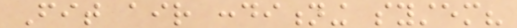Fit air conditioning system?
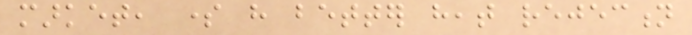market, some have better heat rejection
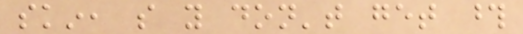skin, so you don't get those
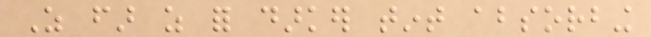As far as for darker tint absorbing
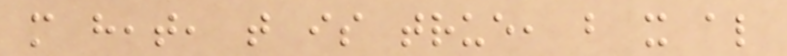more heat, that is true, but it also
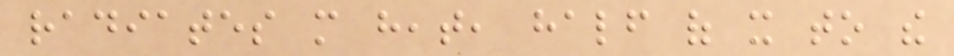radiates more heat, half of it to the
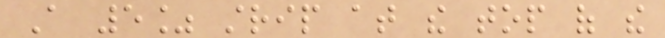A 5% strip at the top of the
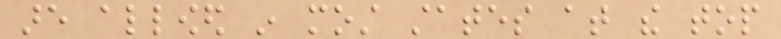are allowed in most states at the top
